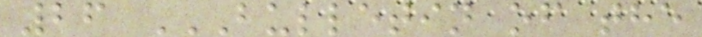26 BULLETIN OF THE
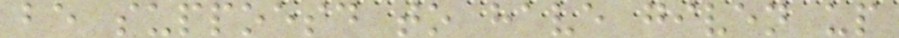be suppoesd to have given up
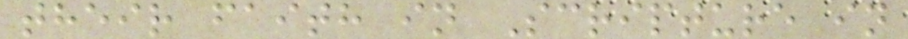their faith in Scripture in
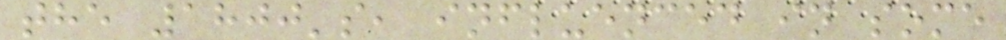the 1800's, influenced in some
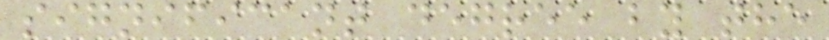significant degree by the
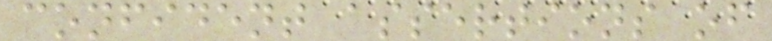confident assertions of
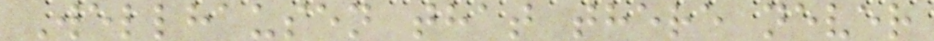Wellhausen that there never
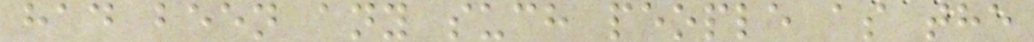had been any such people as the
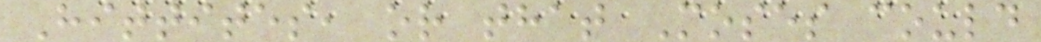Hittites, or that Moses could
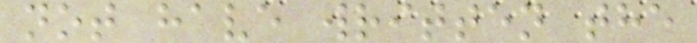not have written the
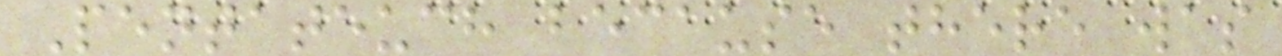Pentateuch because there was
